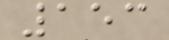153
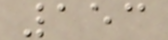153
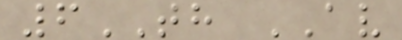6TH AV
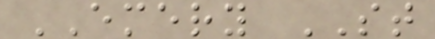EMERY ST
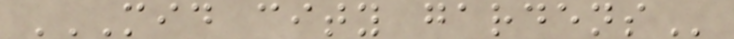MID CITY GARDENS
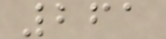261
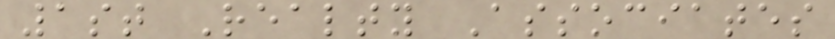1st Realty Associates
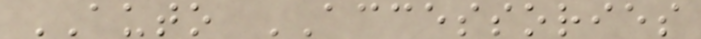AUTO ACCESSORIES
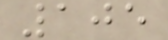105
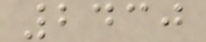2430
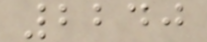2240
